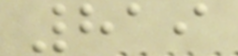819
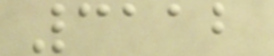3112
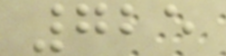725
